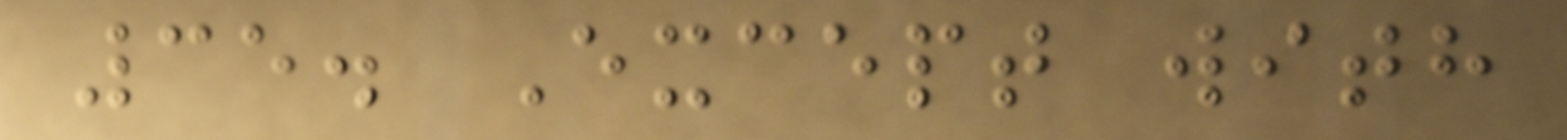35. Except with
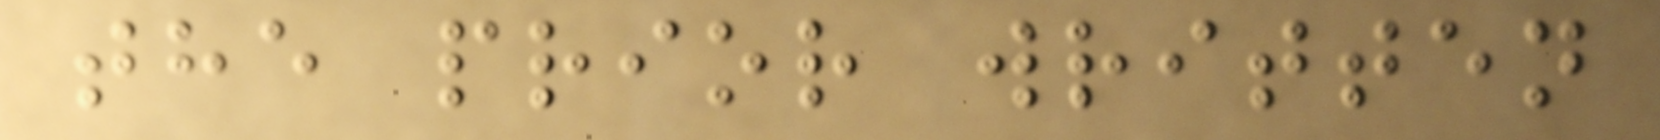the prior written
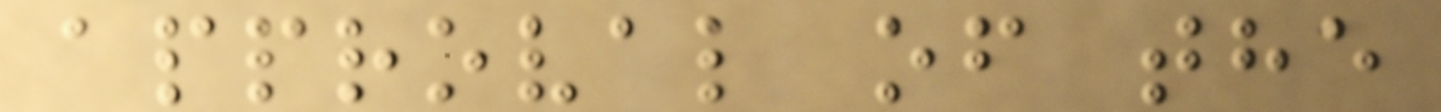approval of the
